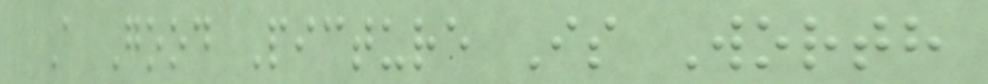A Good Picture Is Worth
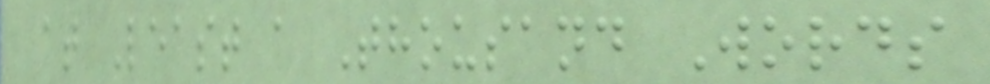at Least a Thousand Words
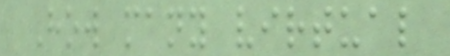How many virtual
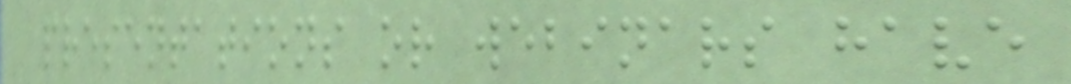presentations or webinars have
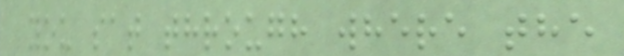you sat through where the
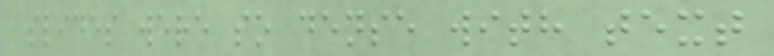slides were so dense with text
